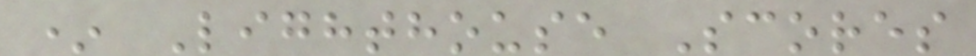* Lighthouse Scores
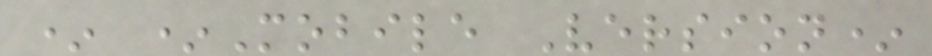* *Mobile Version*
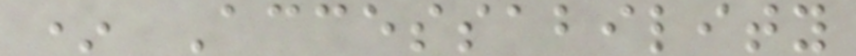* Accessability
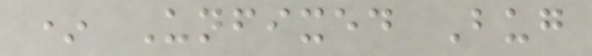* Unfixed Bug
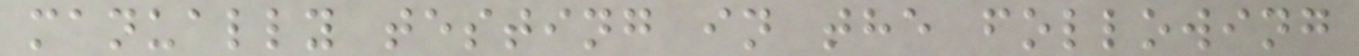manually testing in the following
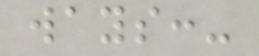ways:-
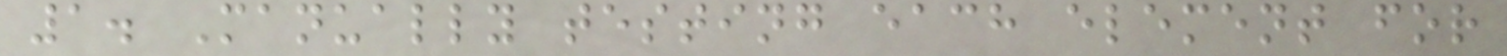1. Manually testing each element for
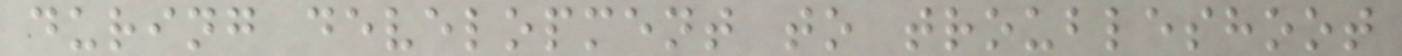during development to troubleshoot
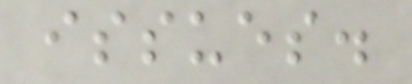issues.
